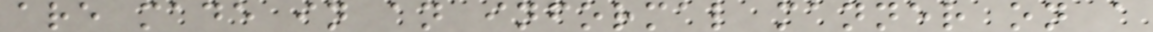are made in an informal manner on a
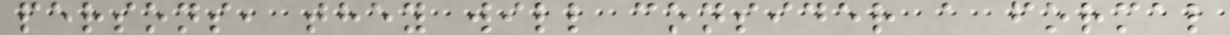persons, they will consider a formal
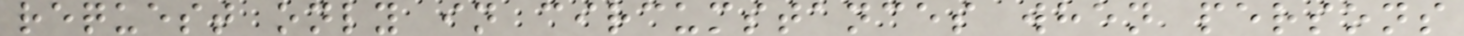request only in circumstances when persons
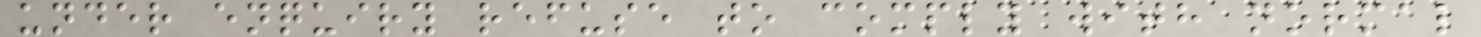under enquiry refuse to comply with normal
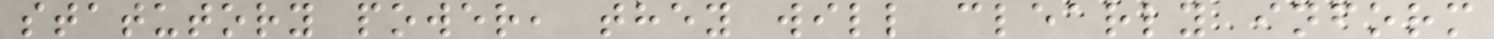statutory power, they will clearly inform
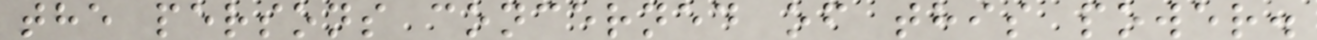the persons concerned of this power.
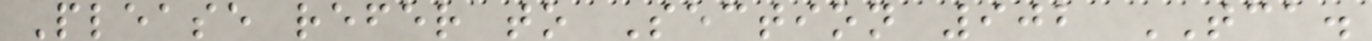Please refer to Section 902 TCA.
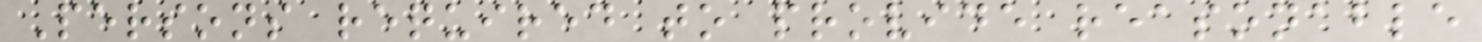Persons required to provide reasonable
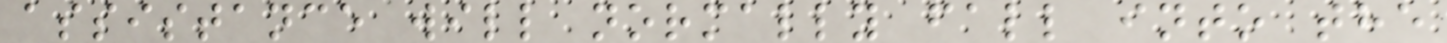assistance will normally fall into the
